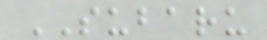SUBARU
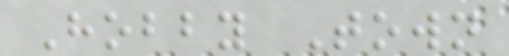Hobby Town
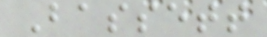Bassett
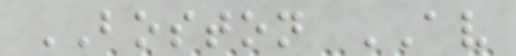BOSTON AV
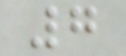7
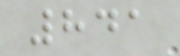841
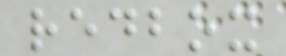redbox
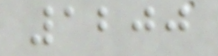1200
